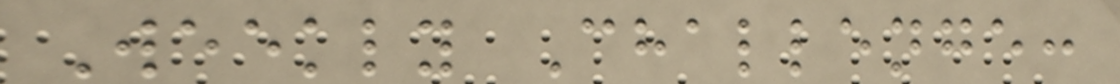Weekly Challenge:
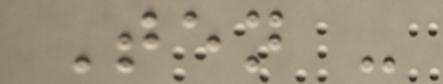Ten -
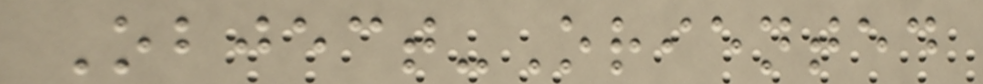Object-Oriented
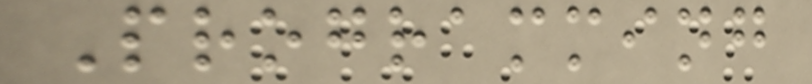Programming
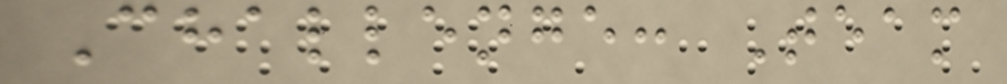Challenge: Team
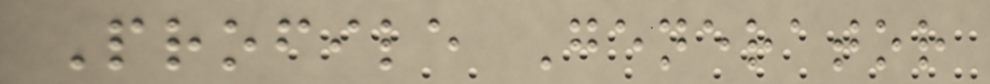Profile Generator
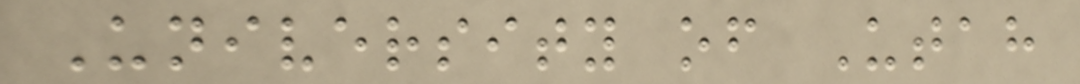University of Utah
